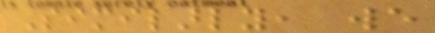Similarly, we
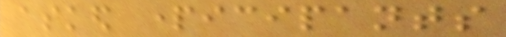asked participants
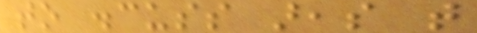to discuss areas that
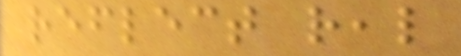reflect real
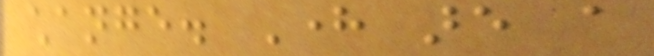change. Here are a
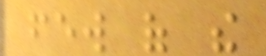few of the
